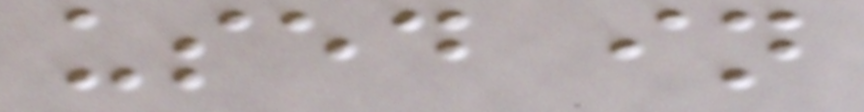used in
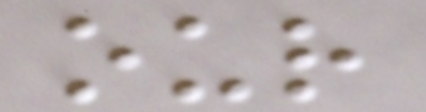our
